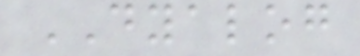DYALOG
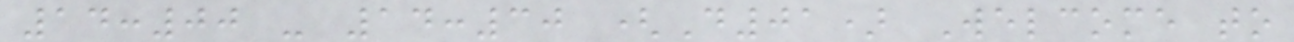14:00 - 14:30 (D01) Welcome to
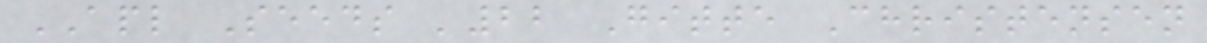APL Seeds '22 Gitte Christensen
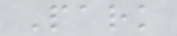Park
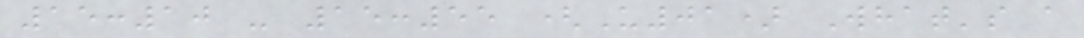15:10 - 15:55 (U01) What's a
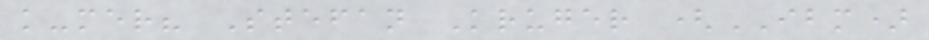k-mer? Stefan Kruger (IBM)
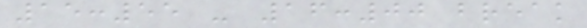15:55 - 16:00 break
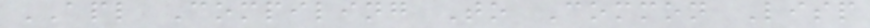APL Compiling To Common Lisp
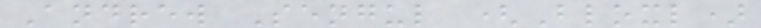Andrew Sengul (Bloxl)
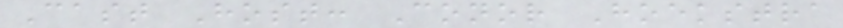Cast Host: Conor Hoekstra
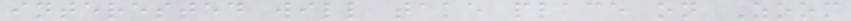interested will take place on Zoom
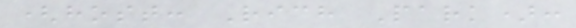(host: Rich Park):
